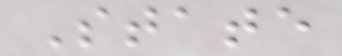State
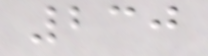230
